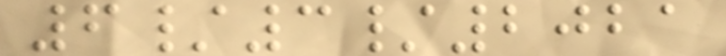6/3/2021
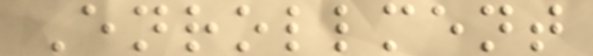Enrollment
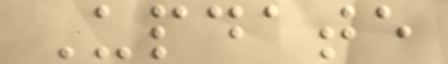Update
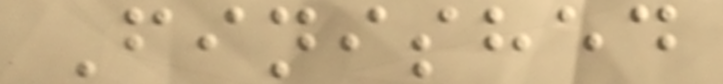Finished
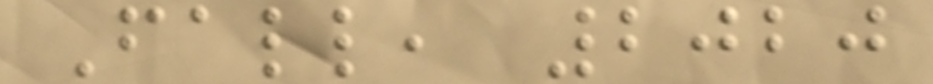Fall, 2020
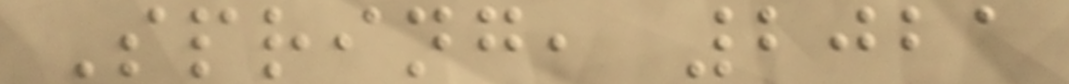Spring, 2021
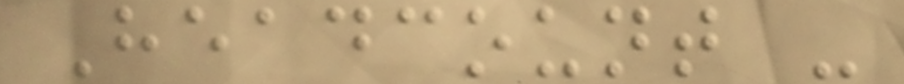Headcount -
